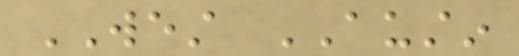WEST AUSTIN
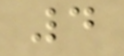4
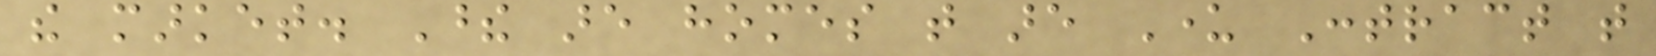the market. These are homes that are Under Contract that
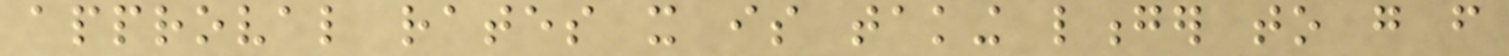approval rates it is taking longer to go from
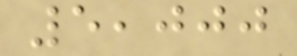5,000
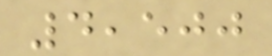4,500
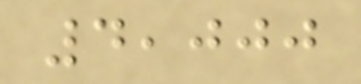4,000
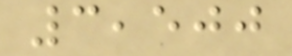3,500
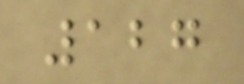127
